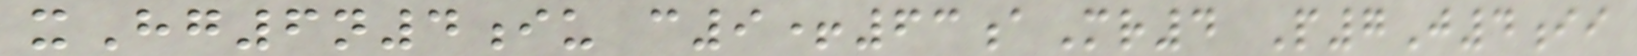xHg6n4iu c9+63aMr4 P7J4ii
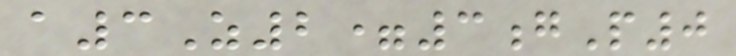a3Z2=3gP0
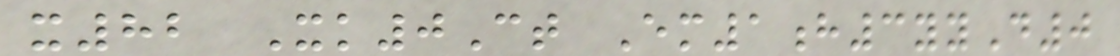x82 Xk0Ct Em1h3yyD0
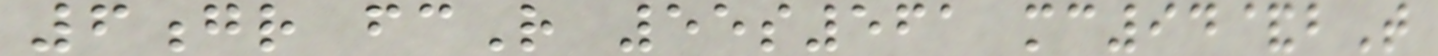6gr fcR 55s561 mc94&bT
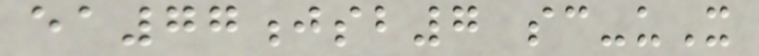ea77jsb7 sc-uX
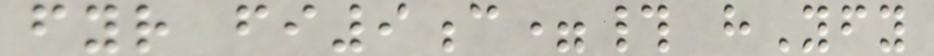fyr fi9c=# hYfy
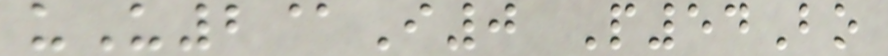uU2@I0 P54Bo
